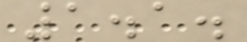1.1.
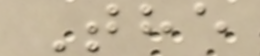The
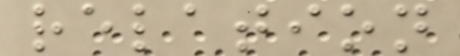relation
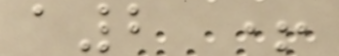a2 +
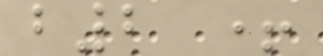b2 +
